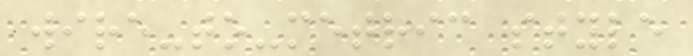wire-to-metric style
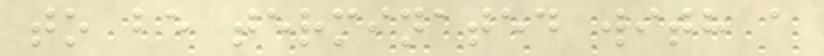to be terminated with a
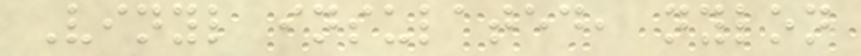Vinyl insulated, nylon
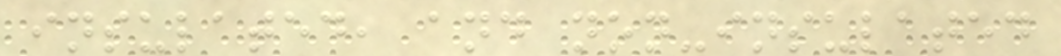insulated, and non-insulated
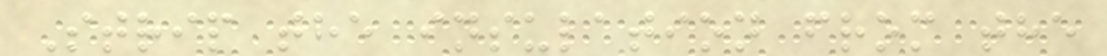Strip the insulation from the
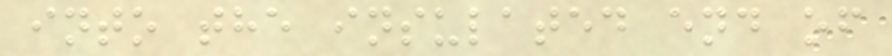into the insulated end of
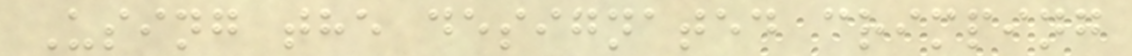Using the designated crimping
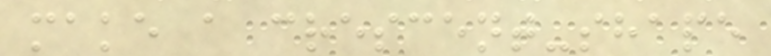make a crescent-shape
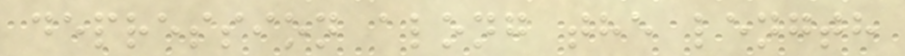depression along the length
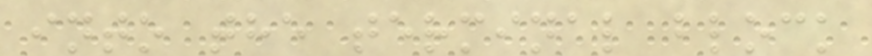into the terminal block
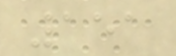151
